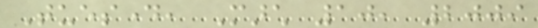Tuesday, March 10, 2009
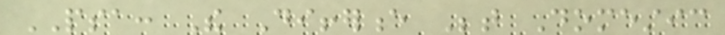PSA: The Difference Between Domestic
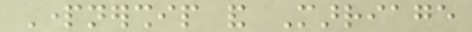Partnership and Marriage
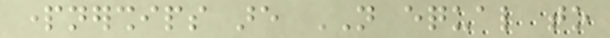partnerships are NOT equal to
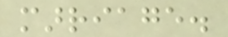marriage.
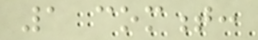1 comment:
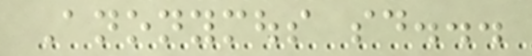Anonymous said...
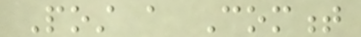Post a Comment
